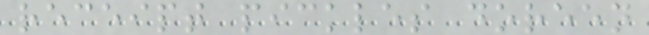receipt pickles doreen
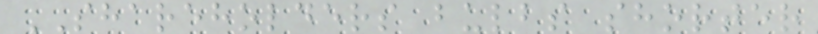SHAREHOLDERS bulbs shorter
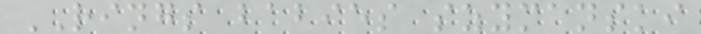RINGS babies szymanski
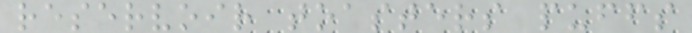reservoir toasters puffs
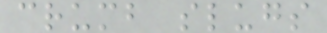crumb slugs
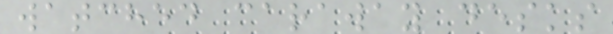watched caraway desks
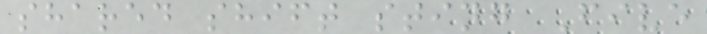shared shift sting Five
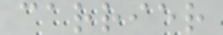carrier
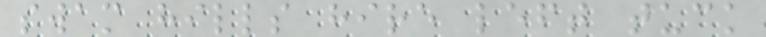swam hills hire left tuck
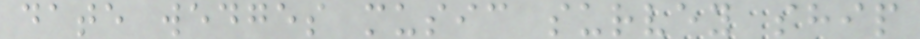date wedges music survey ship
